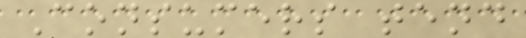Consumers tend
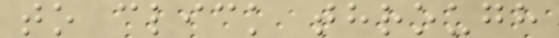to click through
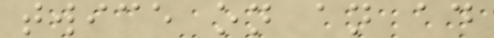twice on an ad
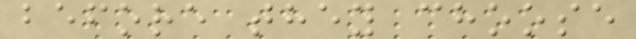before they choose
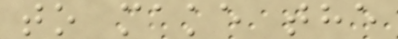to make the
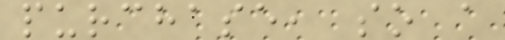purchase, so a
